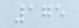175
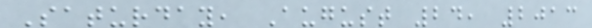Saturday, August 24, 2013
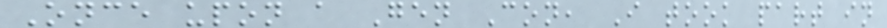Once upon a Gen Con, I took part in
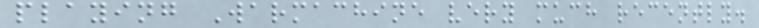playing Warmachine very much recently.
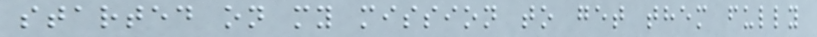started on my mission to get them fully
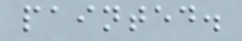painted.
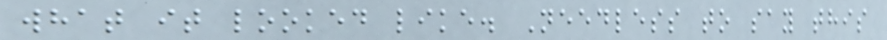what it looked like. Needless to say this
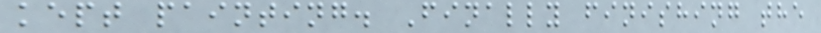kept painting. Finally finishing the
